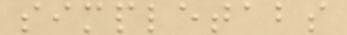simpletabs
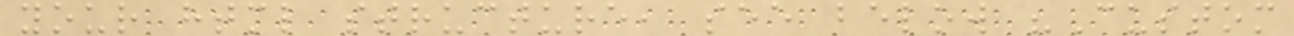your html structure, see below "Custom
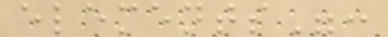elements":
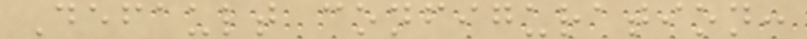Default configuration:
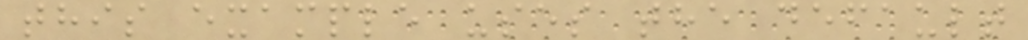this example uses the default
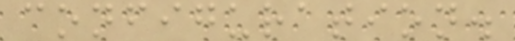configuration.
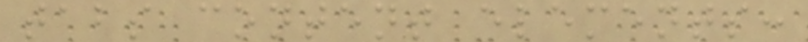tabs content elements:
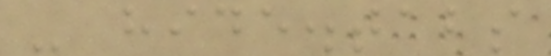- hide.tabs
